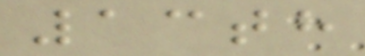13th
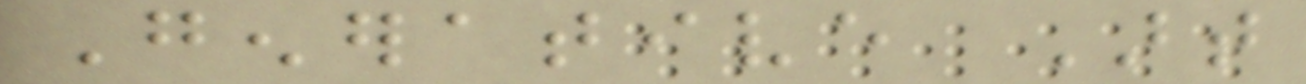Generative Art
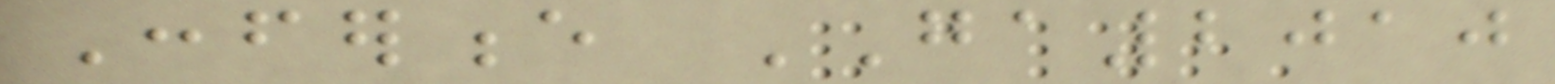Conference GA2010
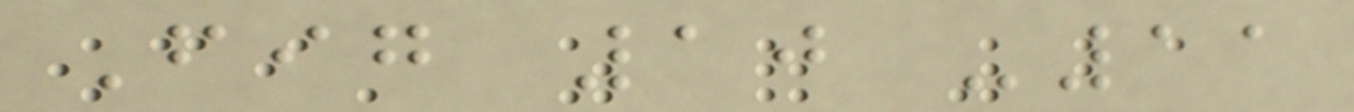Fig 10 -11
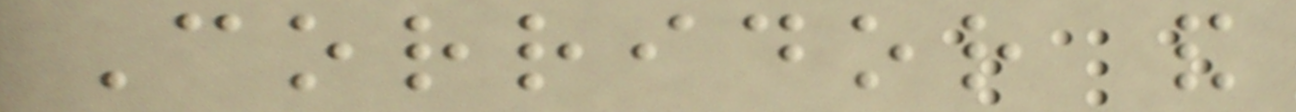Corridor and
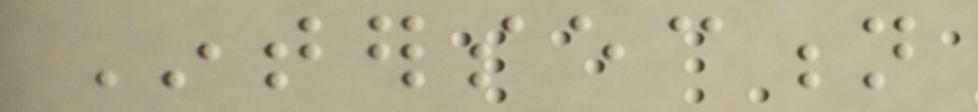Intersection
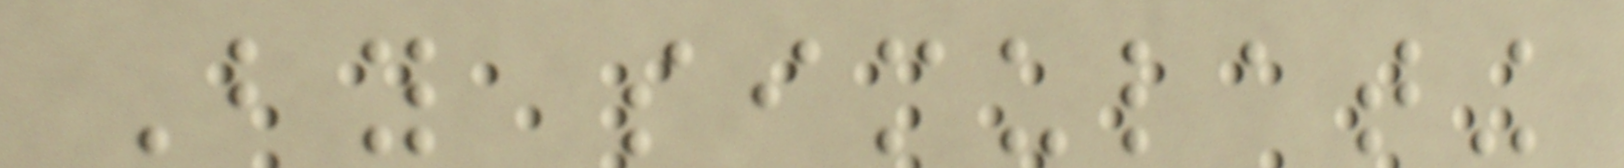By simulating
